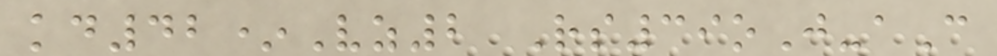kd42*Vz2 Rs39oJ-aC
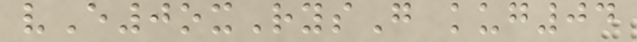vE0oxRysG kug04
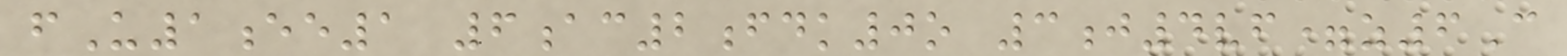fU1ee1 6ac2fdk0o 3j4vf=z6C
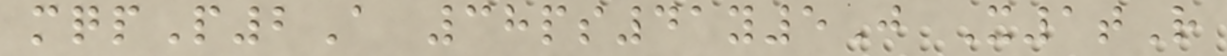mqpP2A 38ps41y5J X1tR
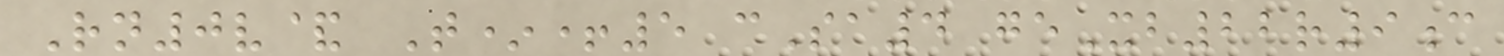Rn0v& T*+5 cSa4 geXb22r9c
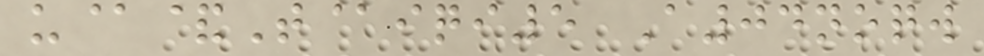u@&T@iqi5 A04noqw
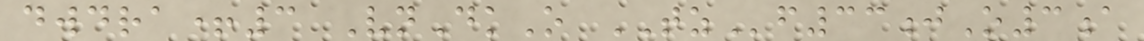dwdra+3 VnDkO TZf33jO3a
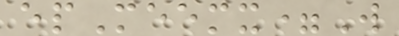epMeemx=W
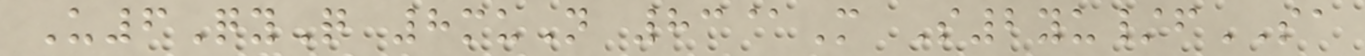U6QyQ 8muN 83@M S2yu/fSA
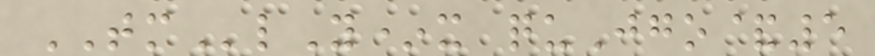TMlY*x quJgo&5
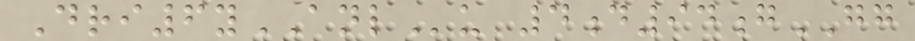Dri6yANLu 4d94gGG
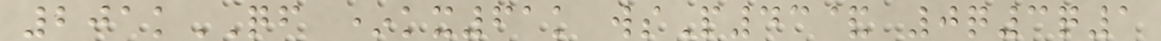201kQF *kx61k wsP43& 0q3q1
